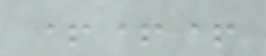+++
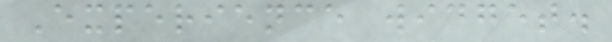Experience widget.
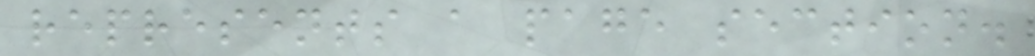represents a page section.
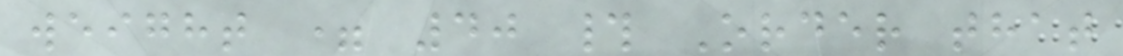weight = 40 # Order that
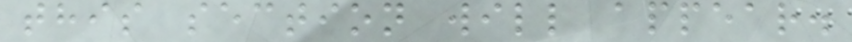this section will appear.
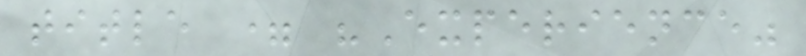title = "Experience"
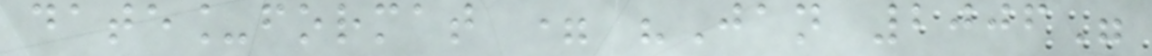date_format = "Jan 2006"
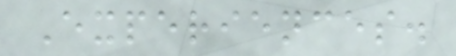Experiences.
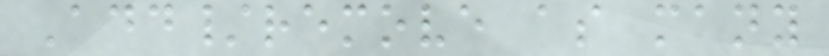Add/remove as many
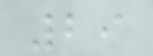29
